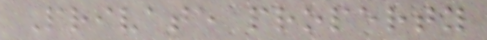Private property
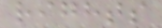rights
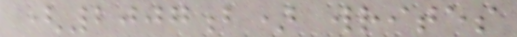(2007b) writes
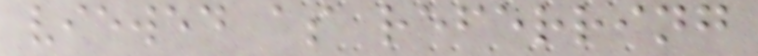viewed as referring
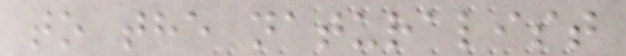to the naturalist
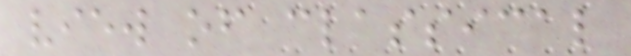view of classical
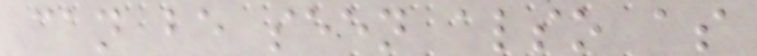can be seen also as
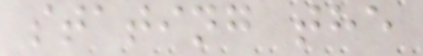stating the
